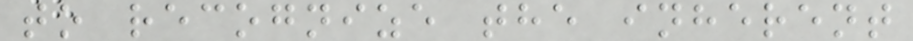to recognize the inherent
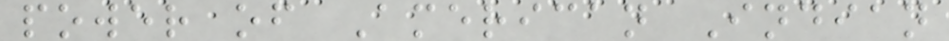power of American Indian
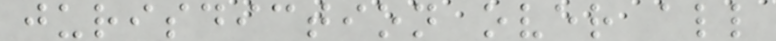jurisdiction over all
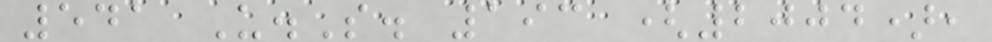541 U.S. 193 (2004),
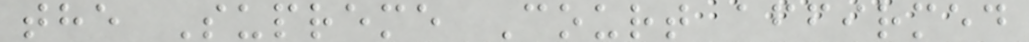the Supreme Court affirmed
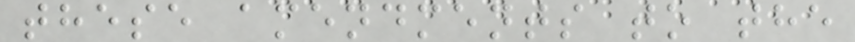these amendments to the
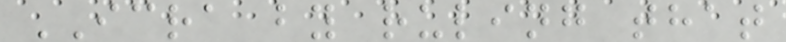ICRA by ruling that
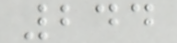244
